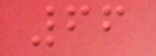66
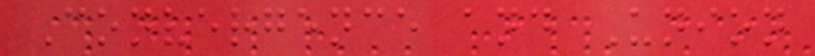Convergence and Union
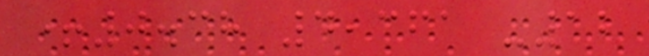+0.38 4,361 -12
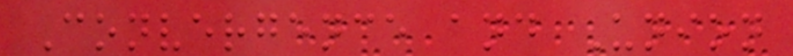Convergence and Union
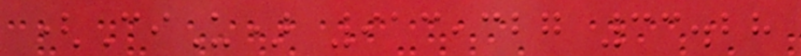(CiU) 913,327 33.28
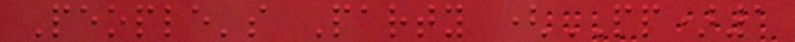People's Party (PP)1
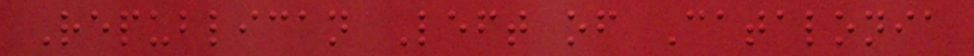Republican Left of Catalonia
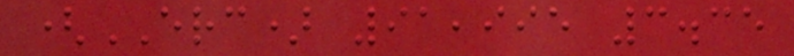(ERC) 91,995 3.35
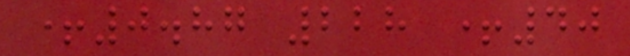+0.87 228 +40
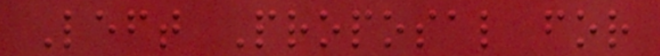Left Proposal for
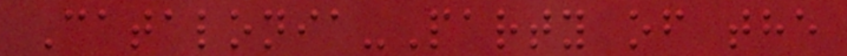Catalonia-Party of the
